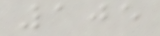105
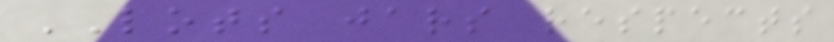LOTS jars respects
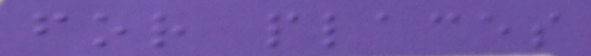for places
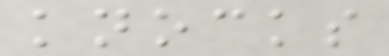knocks
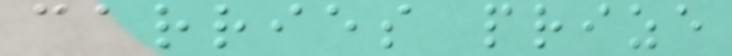carries prize
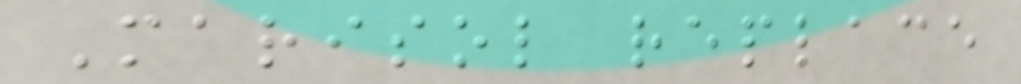Marisol replace
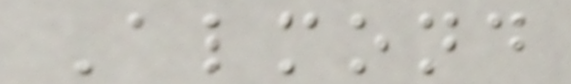Almond
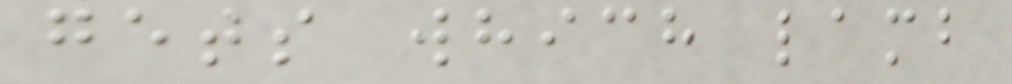gets which lamb
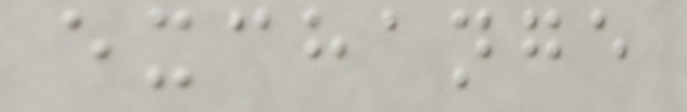exchange
